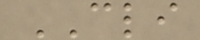CLI
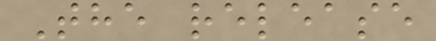The release
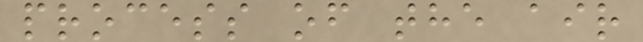process of the air
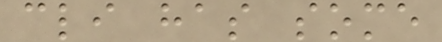cli has some
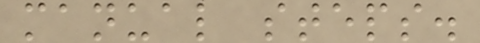manual steps.
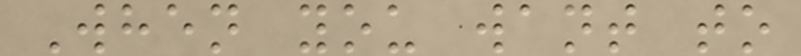When you want to
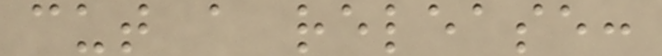cut a release:
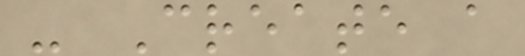- Create a
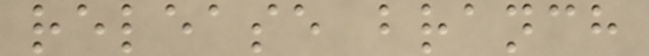release branch
